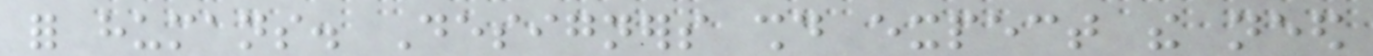for humans. Designers should expect the need
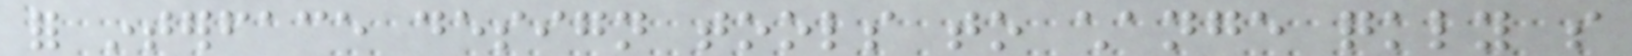for interface design tools to change quickly so
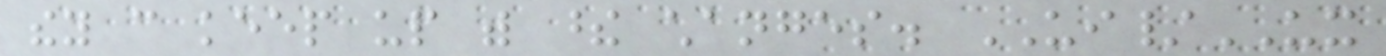they can keep up with these changes. UI/UX
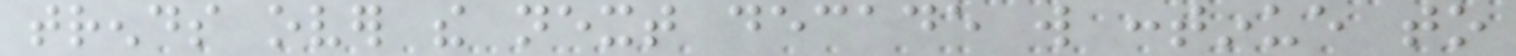trends over the next decade will continue to
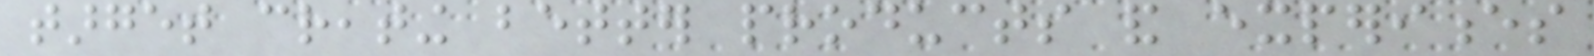target creating better products and experiences
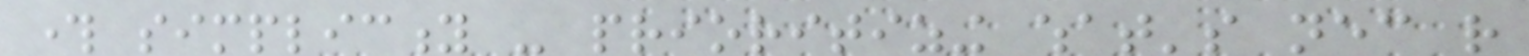through simplicity - prioritizing what's necessary rather
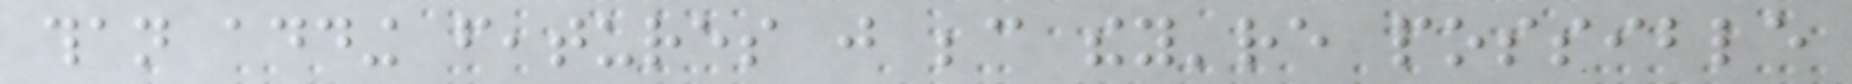than adding features just because they're possible
